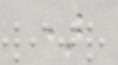)
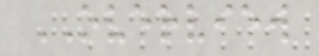OVERVIEW
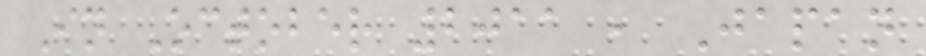In October 2011 , Japan
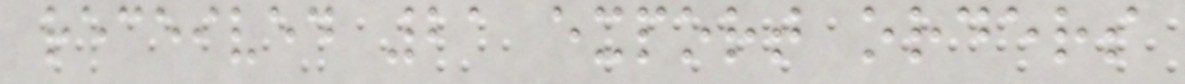received 21 export orders
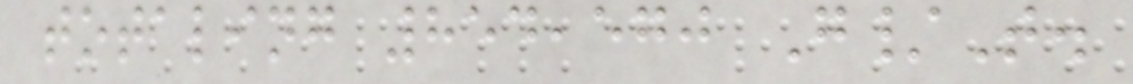totaling 854,570 G/T.
